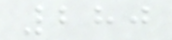280
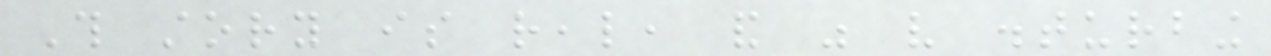This story is real, and was very disturbing
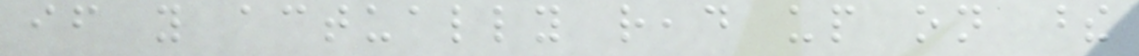if you actually read up on these
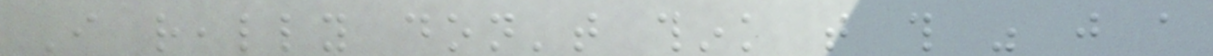I really don't think that this was just a
